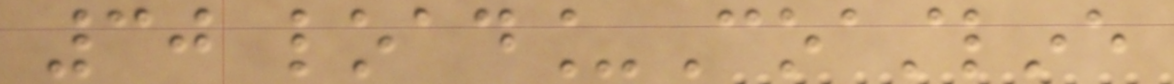30 load_Coastline
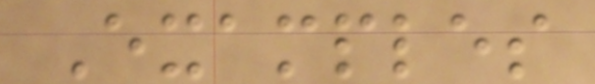Examples
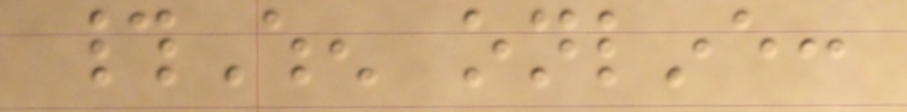#When online:
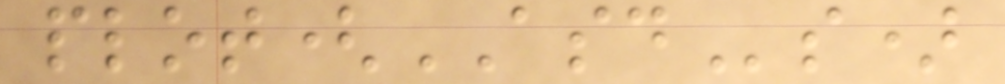plot(ASDs)
